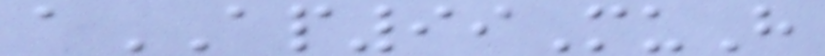aAP99MuH
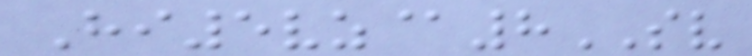Hi5vz@8SV
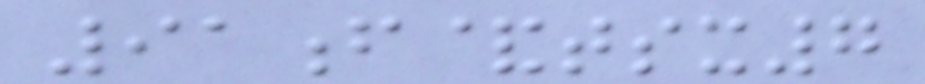91f&tsx7
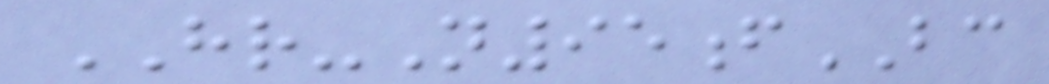HR-N95fBC
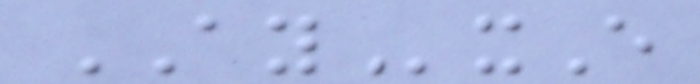AYxE
